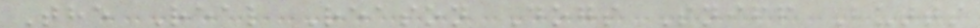The Real Reason Dogs Sniff Butts
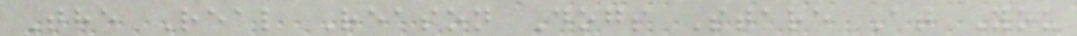The Real Reason Dogs Stare At You
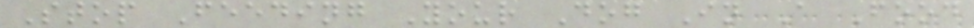Stop Feeding Your Dog In A Food
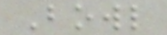Bowl
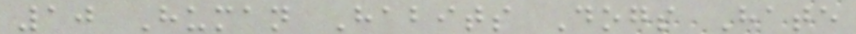10 Human Habits Dogs Hate
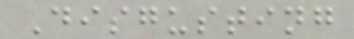Disgusting
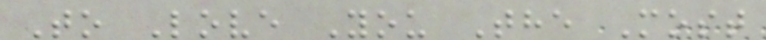To Love You The Most
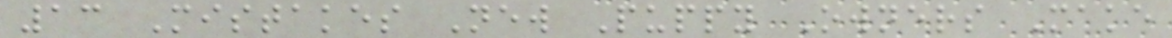13 Mistakes New Puppy Owners Make
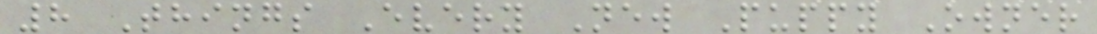8 Things Every New Puppy Owner
